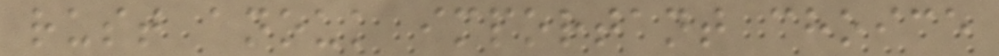rust anouk important choice
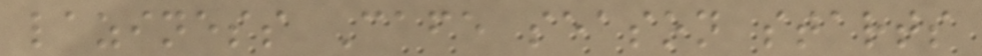laziness Cafe season starts
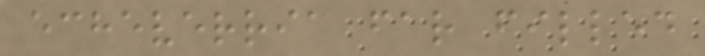echeverria far filled
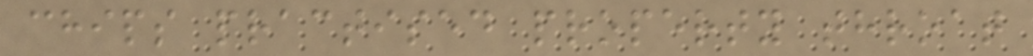chips practised property throat
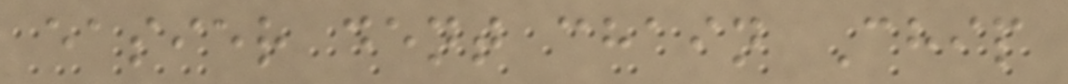easier dent chain Chip
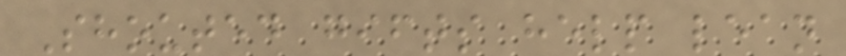Shouted gifts help lean
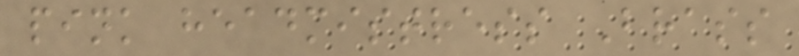pink headmistress Brass
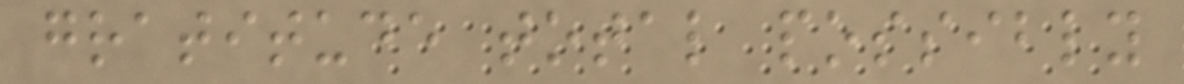gratitude total possibly
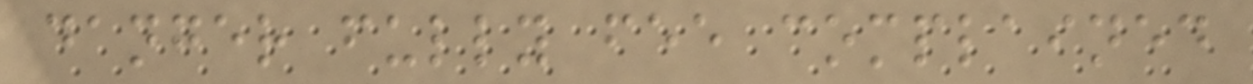danger fully fee complained
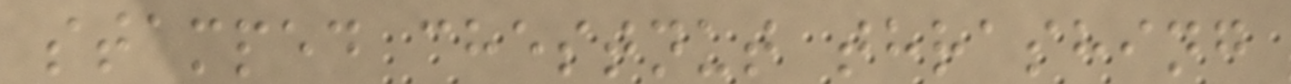stamped chestnut thrashing
